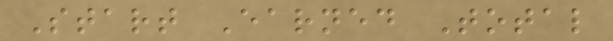Start Earned Total
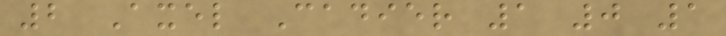2 Axel Cadier 1 0 1
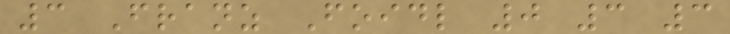3 Franz Foidl 0 3 3
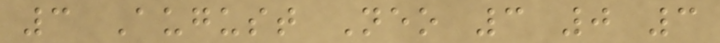3 August Neo 3 0 3
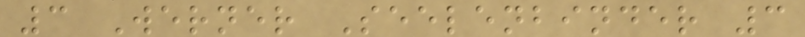3 Werner Seelenbinder 3
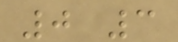0 3
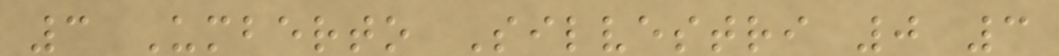3 Umberto Silvestri 0 3
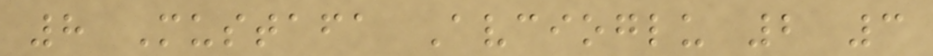8 Mustafa Avcioglu 2 3
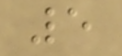5
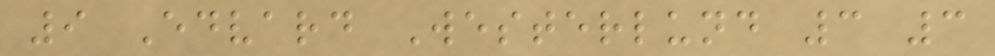9 Edvard Westerlund 3 3
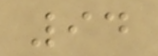94
